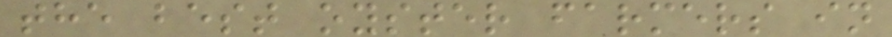the best oyster farmers in
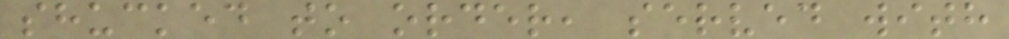shucked to order, served with
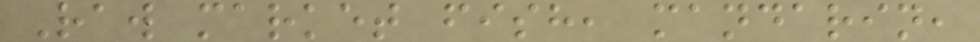Raw market fish, mandarin,
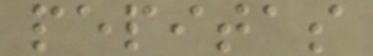pepitas
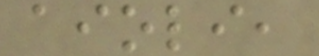aioli,
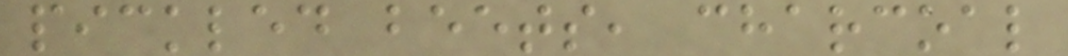pickled beets, charcoal
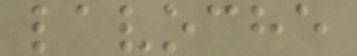lavoche
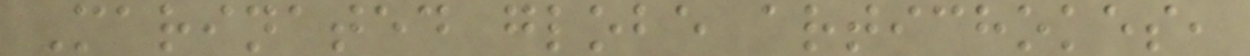Marinated globe artichokes,
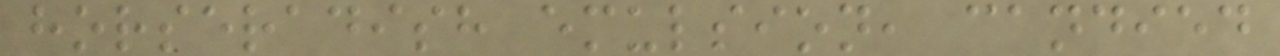horseradish emulsion, candied
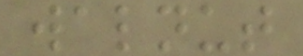walnut
